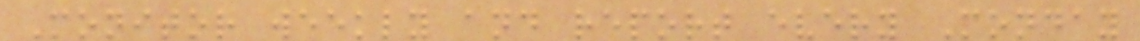Monitor weekly and report every Monday
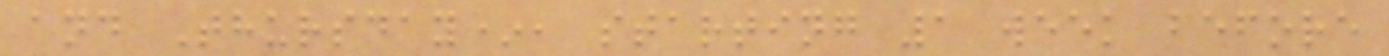and Thursday*, starting 1 week before
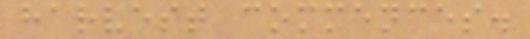harvest commences.
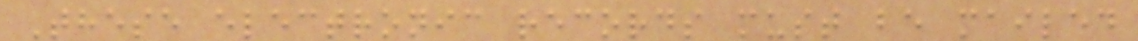These electronic records must be mailed
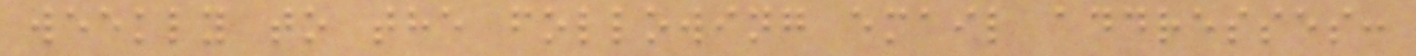weekly to the following email addresses:
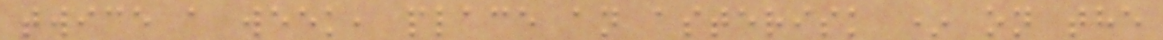twice a week, place an asterisk * on the
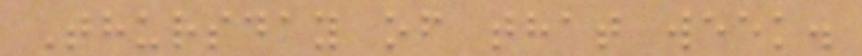Thursday of that week.
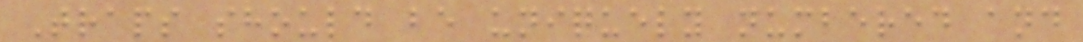Traps should be uniquely numbered and
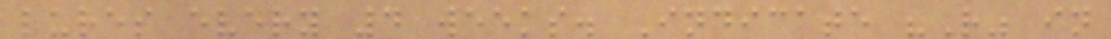lures every 4 weeks. Indicate "R" in
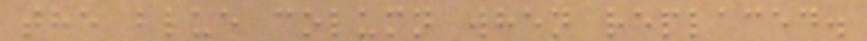the blue column when replaced.
